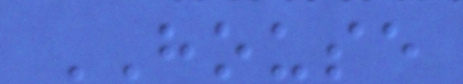HOUSE
